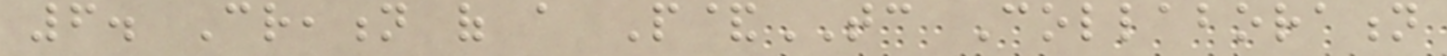6. Creation of a P&TC Collaboration
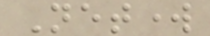Network
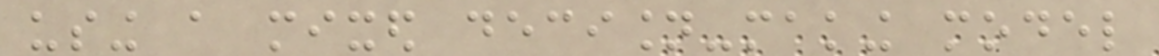using a mixed decision-making model
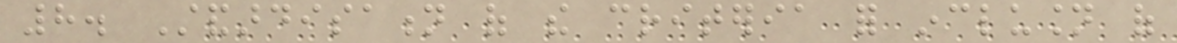8. Standardisation of the criteria for inclusion of
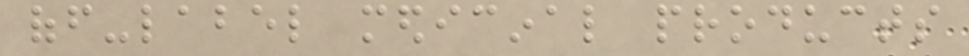off-label medicinal products
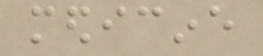medicine
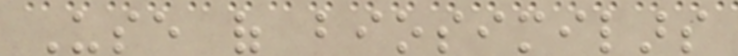Use of biosimilars
